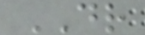DR
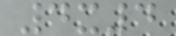4x4
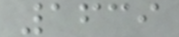1639
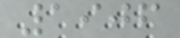1906
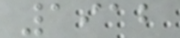1912
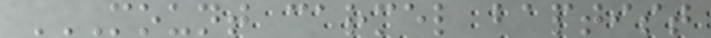MOUNT CARMEL BAPTIST
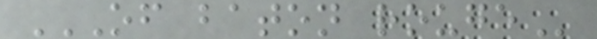OF BATON ROUGE
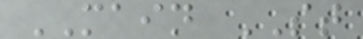MAIN ST
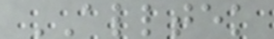ALLTEK
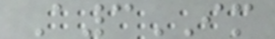A3IM
